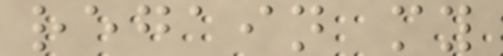regain my
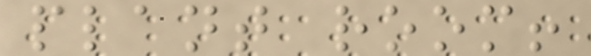plant room!
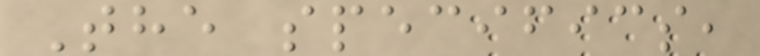The specifics,
